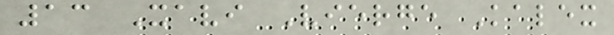13 Xavi Vierge Kalex
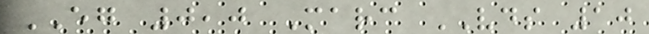EG 0,0 Marc VDS 10
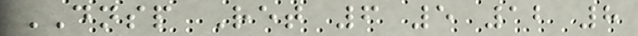DNSP Ret 6 5 12 8
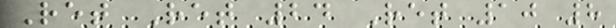Ret Ret 24 Ret 10 8
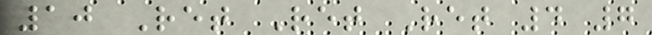10 Ret Ret Ret 4 7
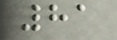81
